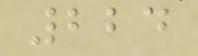224
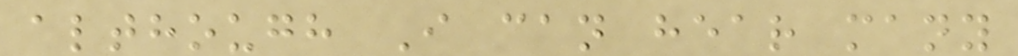although I can hear many
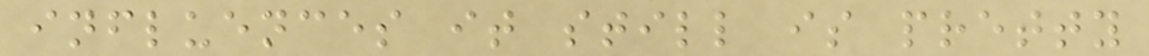influences it still is pretty
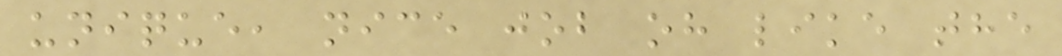unique, nice job oh like the
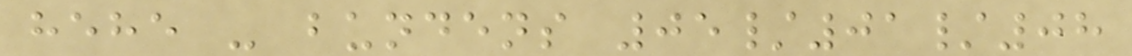hehe - bundens 05/01/08
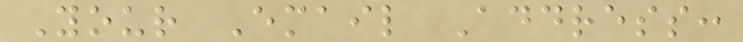Your Email Address:
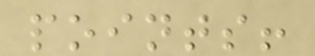points!
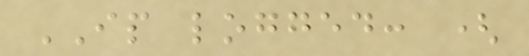IP logged: (
